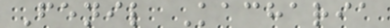Fenil Kacharia
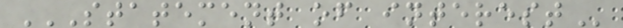STATEMENT OF INTEREST
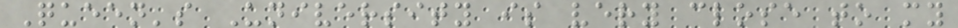Queen's University is very close to my
